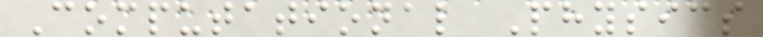Computational Physics
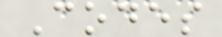Codes
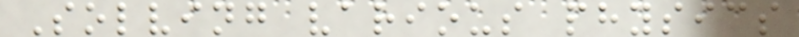Solving various physics
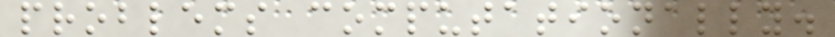problems computationally.
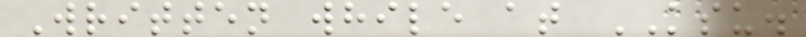Written while at KSU.
